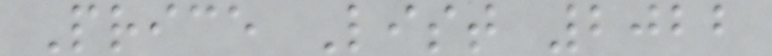Price List 2022
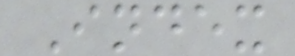Index
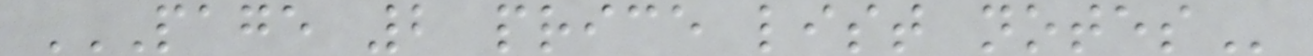PAGE 2 PRICE LIST NOTES
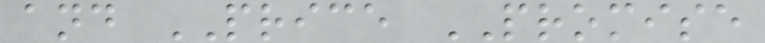and PRICE PROMISE
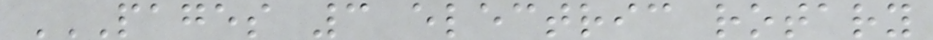PAGES 3 ELECTRIC ROTARY
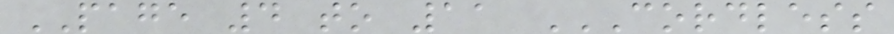PAGE 4 to 11 CORDLESS
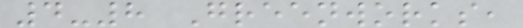4-8 Greenworks,
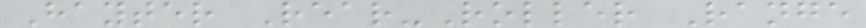Hayter Rear-Roller Range
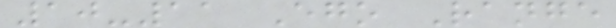10-11 Ego Range
